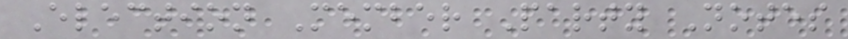Election Member Party Notes
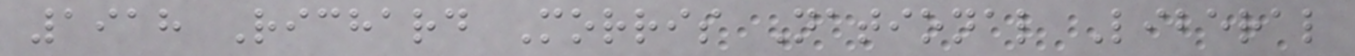1918 Richard Morris National Liberal
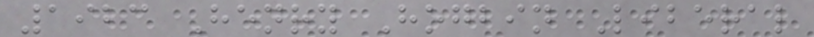1923 Henry Hogbin Liberal
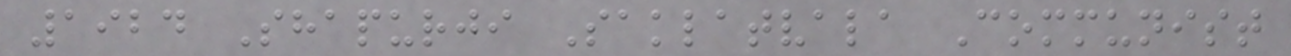1924 Shapurji Saklatvala Communist
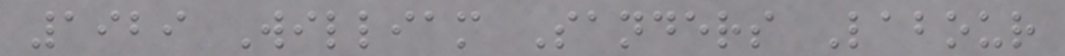1929 William Sanders Labour
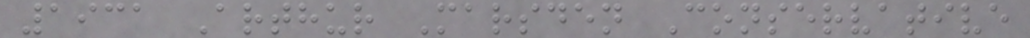1931 Arthur Marsden Conservative
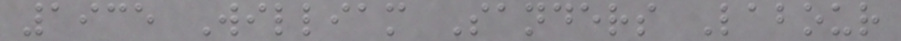1935 William Sanders Labour
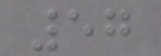57
